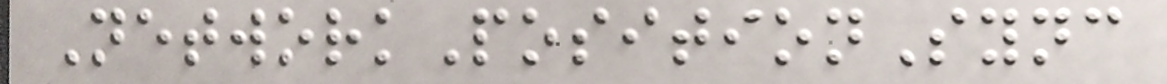NetworkPositionSync
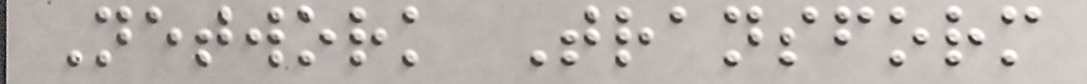Network Transform
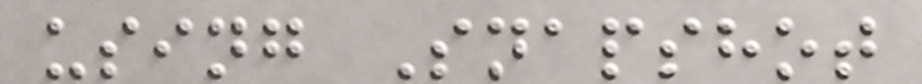using Snapshot
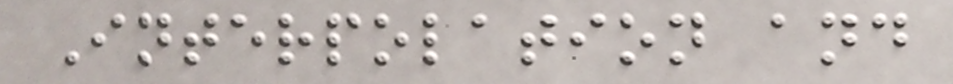Interpolation and
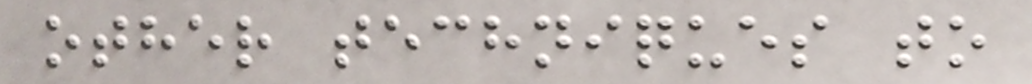other techniques to
